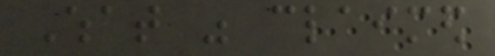What was claimed
